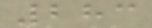283
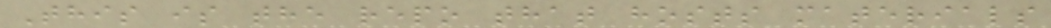This is the repo that hosts materials
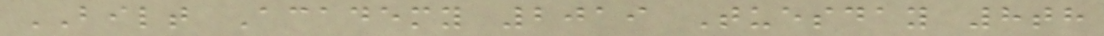BILT Academy 2019 Tuesday 8th
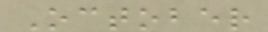October
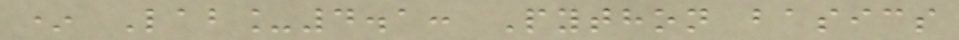* Lab_4.1: Python basics
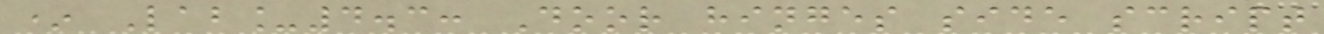* Lab_4.3: Door hinges side script
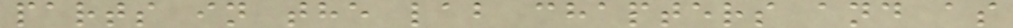parts in the lab chapters and as
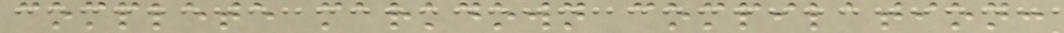complete markdown compilation:
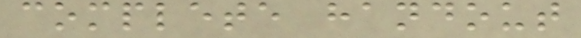complete handout
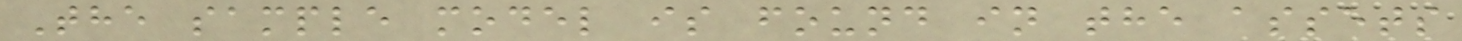The sample model is found in the assets
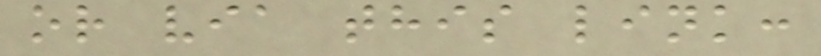or via this link:
